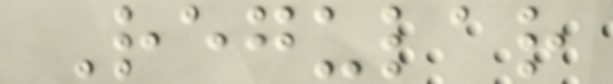Regular
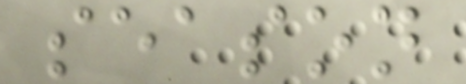season
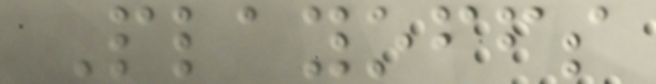Playoffs
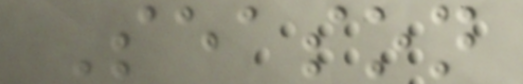Season
